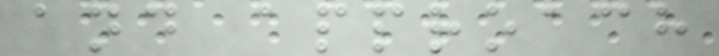and approach
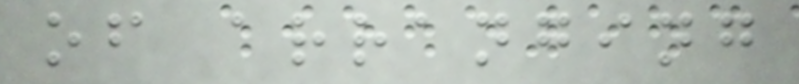of arranging
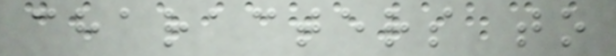characters to
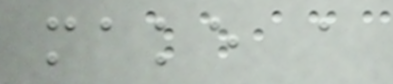make a
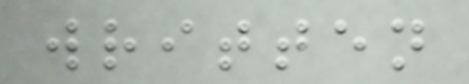written
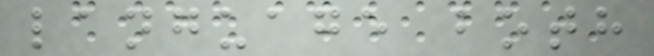language both
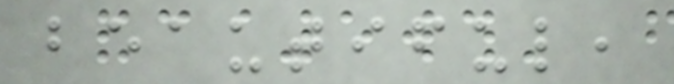beautiful,
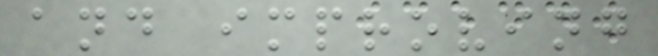and improving
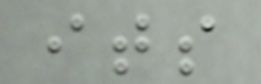its
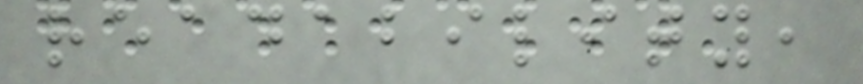readability,
